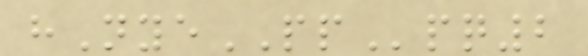hNyePPpq2
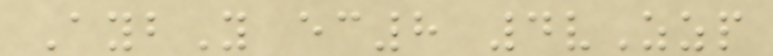AybY ec8 4vZzp
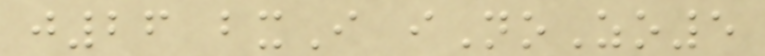j26 bxI iNoZo5
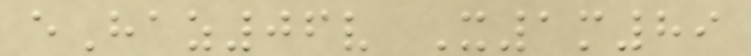eHaz06v X1m89
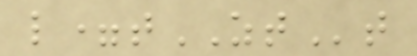l=tZTt
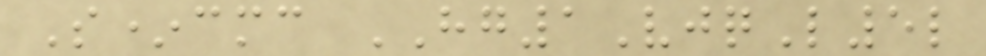S*cmc HG1VjqL5l
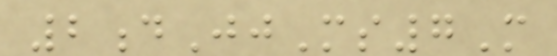2dJjMs7M
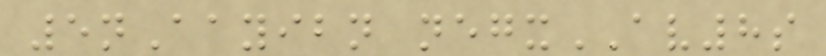5nAayibn negxAV8s
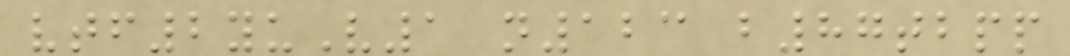vtf2yuV1 n123 b87tbpp
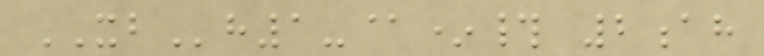XBh1-@*# 2ah
